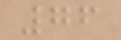76
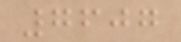7607
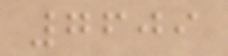7609
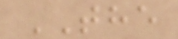THE
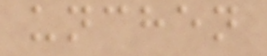unchen
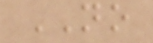NO
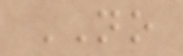NO
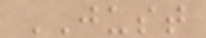JUST
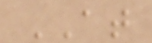AT
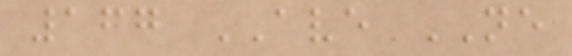167 AVE NE
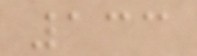133
